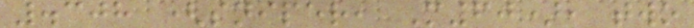.308 (sniper, M60), two
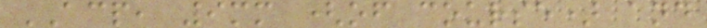ACP, 9mm (of course) and
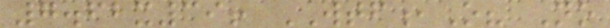7.62x39! WTF,O? No
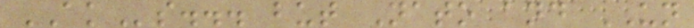AKs... but Nato and UN
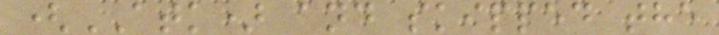(ATK) and skipped the
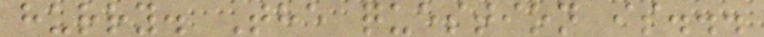hurry. The question is...
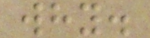why.
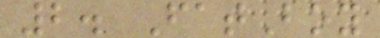2. FatBoy
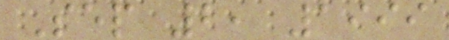Sep 2, 1999
